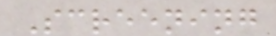Screening
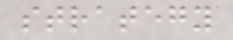strategy
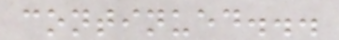continued...
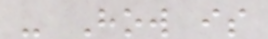- How is
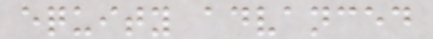equity advanced
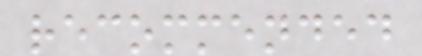recommended
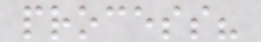process?
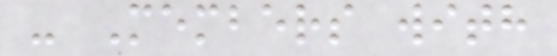- Members with
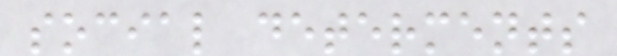social determents
